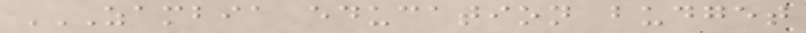ZAMBIA EDUCATION BUDGET
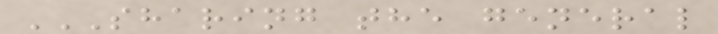SHARING THE GENERAL
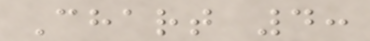Chart 4:
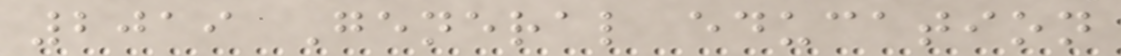2019 General education
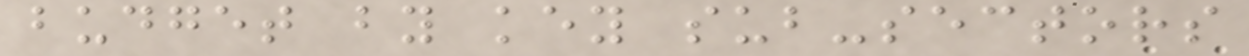budget by key sub-sectors
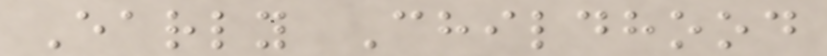Early Childhood
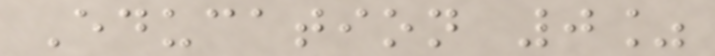Education 0%
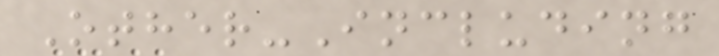Other-Including
